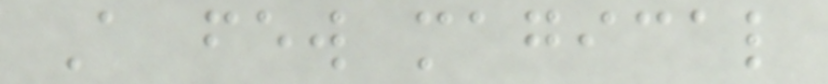A few magical
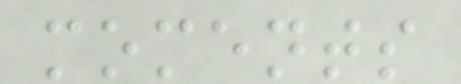moments
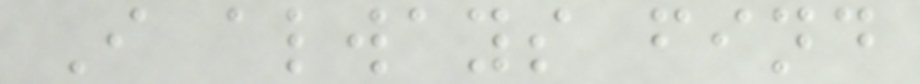I always find
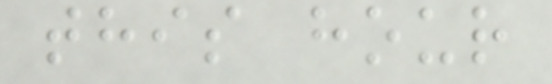this hour
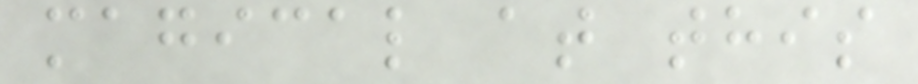magical at this
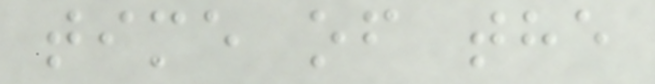time of the
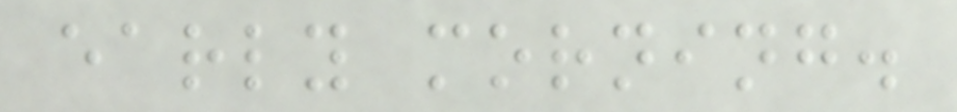early morning.
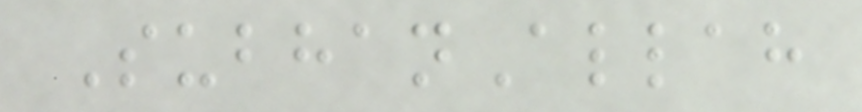SubhanAllah
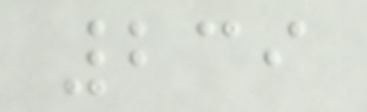239
